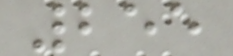255
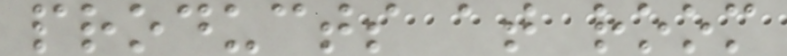products at room
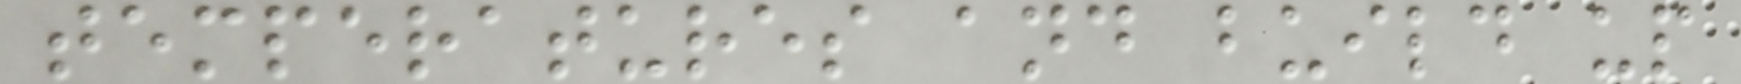temperatures and build up
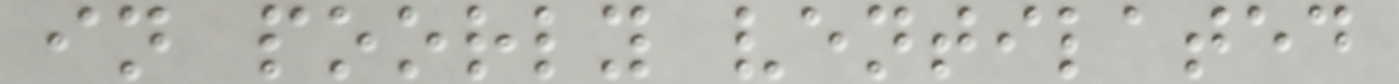in poorly ventilated
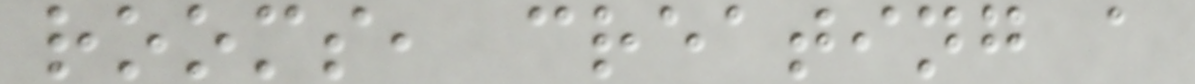rooms, creating a
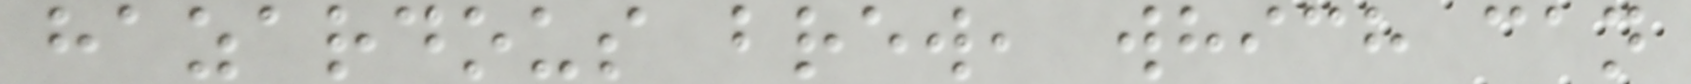hazardous brew, which can
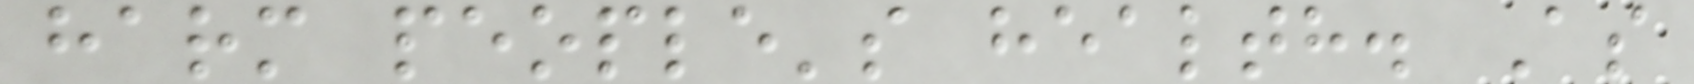harm people's health. As
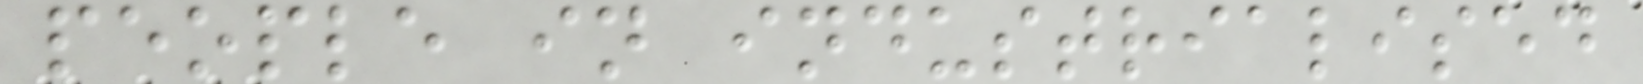people in industrialised
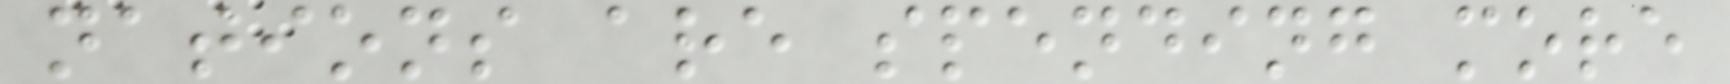nations are spending more
